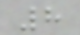8
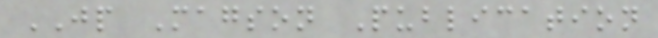JP Magson Publication
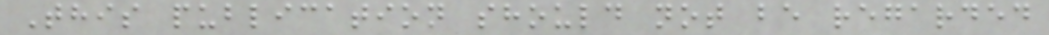This publication should not be regarded
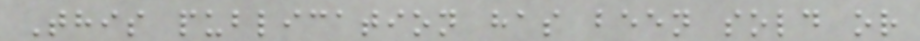This publication has been sold or
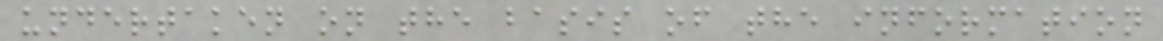undertaken on the basis of the information
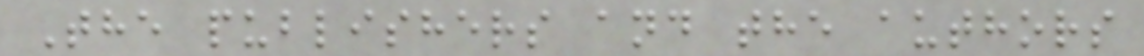The publishers and the authors
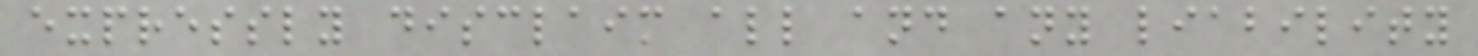expressly disclaim all and any liability
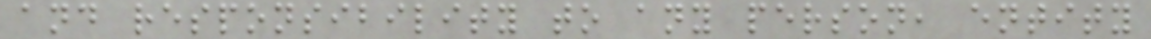and responsibility to any person, entity
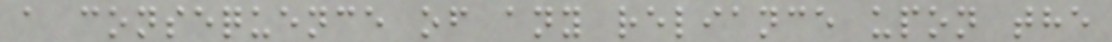a consequence of any reliance upon the
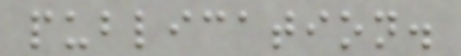publication.
